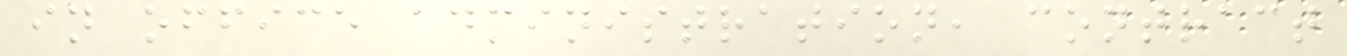in office administration, contract
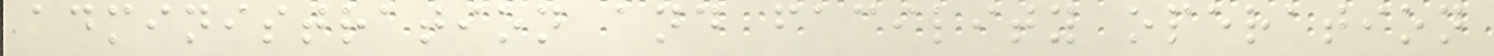administration and facility operation
